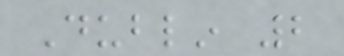Dublin 2
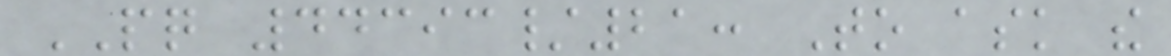PQ 44393/21: To ask the
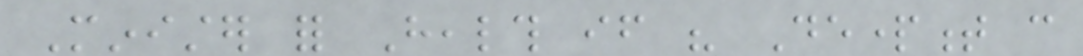Minister for Health if his Department can
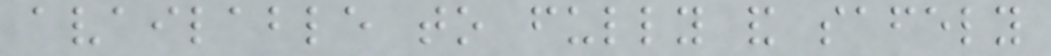available to fully and safely
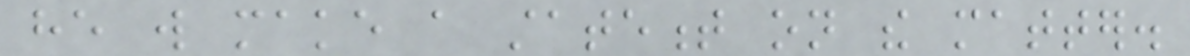he will make a statement on the matter.
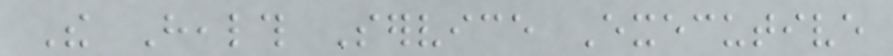The Health Service Executive
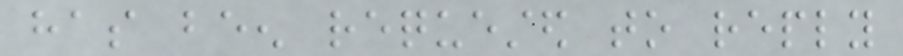has been requested to reply
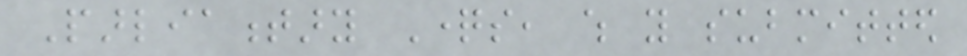Parliamentary Questions, which you submitted
